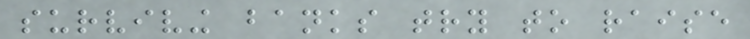surviving banks try to raise
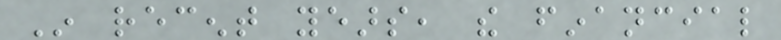In recent years, the financial
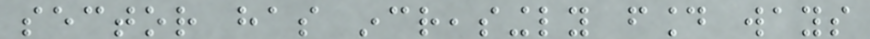sector has increasingly found ways
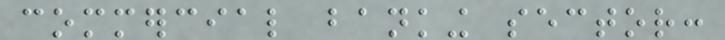commercial banking sector:
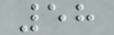58
